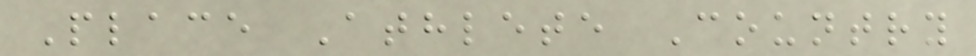Place Athlete Country
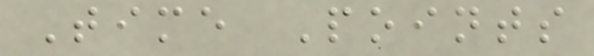Time Points
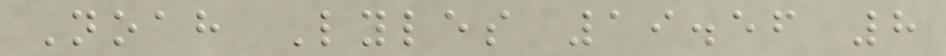Noah Lyles 19.56 8
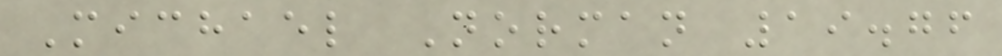Michael Norman 19.76
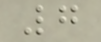7
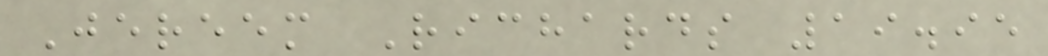Jereem Richards 19.95
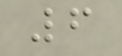6
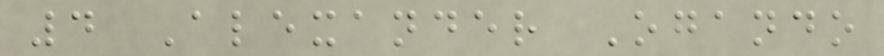4 Alexander Ogando
